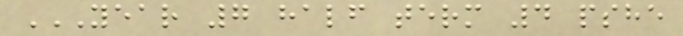YEAR 7 HALF TERM 4 PSHE
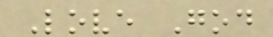Love God
